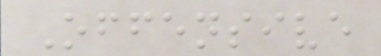Offensive
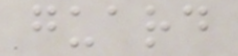guard
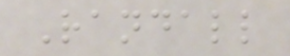Randall
